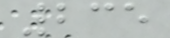235
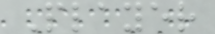Player
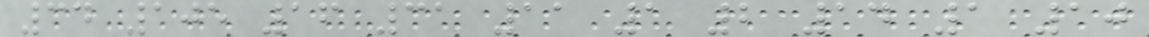34 105 16 31 11 1 2 14 1 10
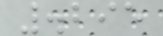.295
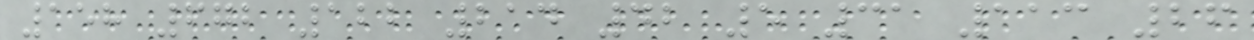158 672 122 214 42 5 31 113 26
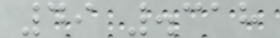49 .318
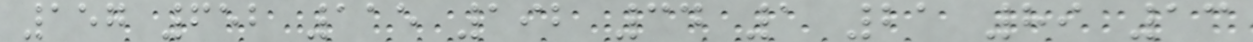157 652 115 192 34 1 21 89 13
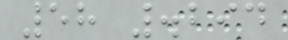58 .294
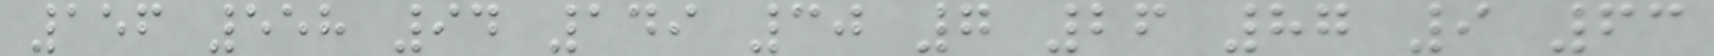156 558 94 149 30 7 26 87 9 63
